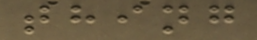thing
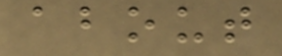about
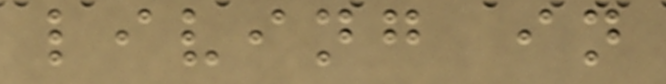living in
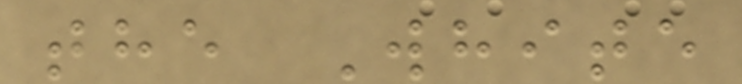the White
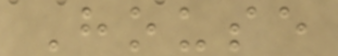House
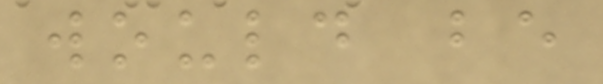would be
